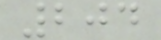204
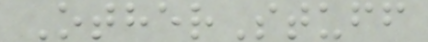OtherStuff
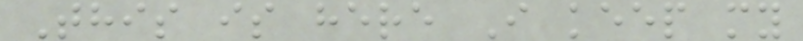This is here I keep my
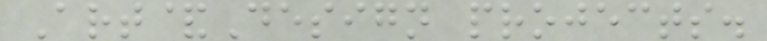Art&Design projects.
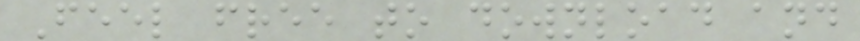Feel free to download and
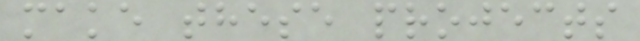make these projects
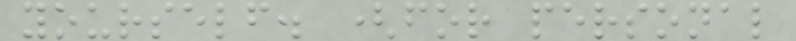yourself. (for personal
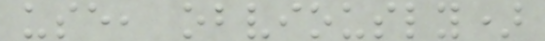use, obviously)
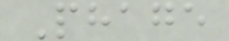Phage
